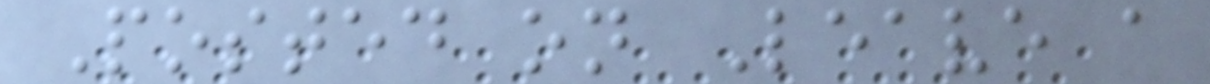Posted on Leave a
